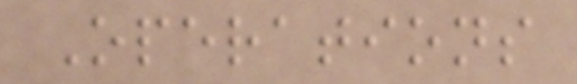Operations
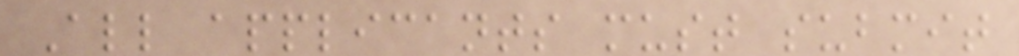All applicants must submit
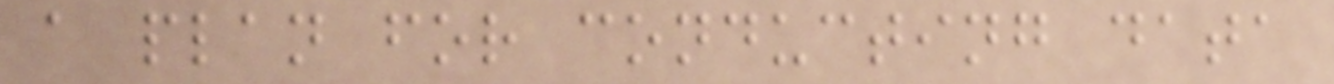a plan for conducting data
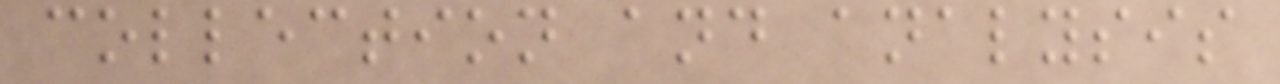collection and analysis
